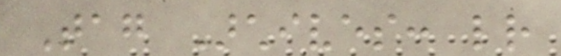Tag Archives: letter
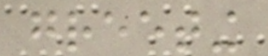greeting
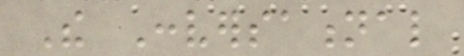The Conversational
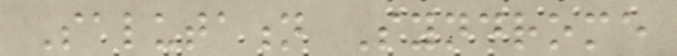Salutation Syndrome
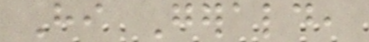Hi Gerald,
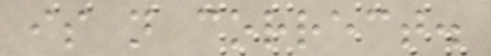is not correct.
